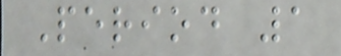Period 1
